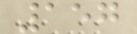157
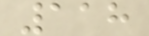118
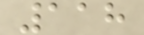118
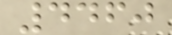4460
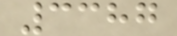3387
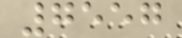7557
